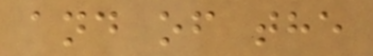and of the
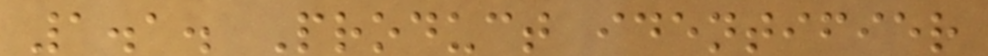1.1. Product identifier
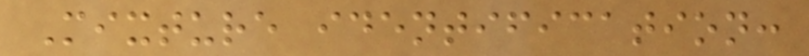Mixture identification:
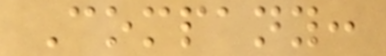Company:
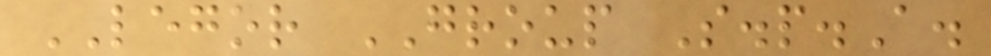LEGOR GROUP S.p.A.
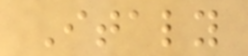Italy
